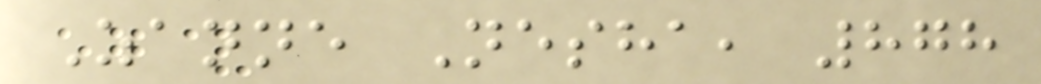Zanne Nesha, 878
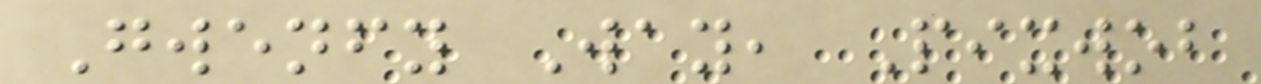Gwenfy Way, Pixwob
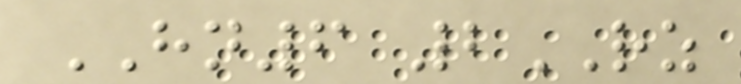HN6 2RZ
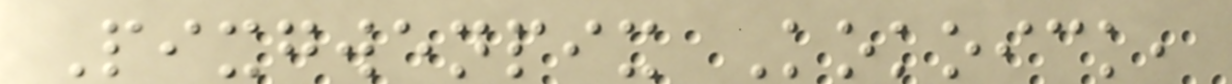Pixgwenpix Kokoick,
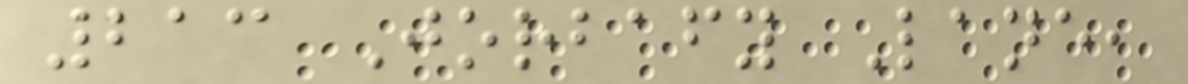213 Jorbafy Lane,
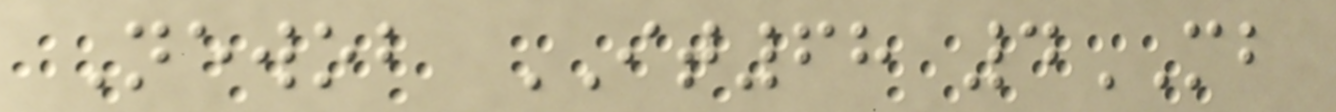Newob IT68 4MB
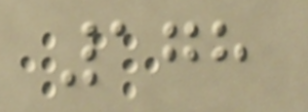178
